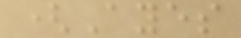(Ayes
